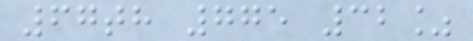67th 775 32%
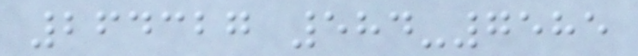264327 584-7585
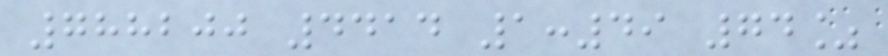788200 4414 1:49 74%
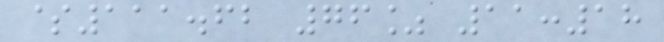$111.62 76% 11:18
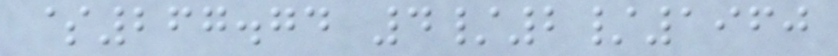$267.74 4/2/1960
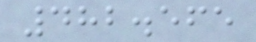482.565
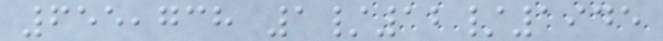655,738 1/12/1945
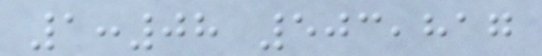1:08 503,817
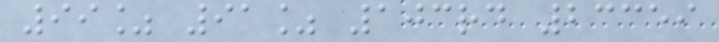99% 91% 103rd 23359
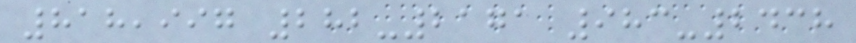818,997 282-2171 983-2438
